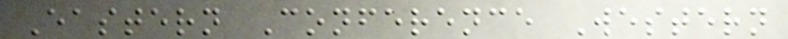Eastern Conference Western
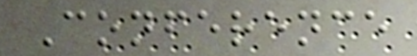Conference
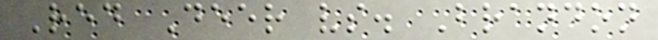Red Deer vs. Brandon
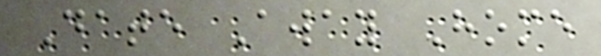Date Away Home
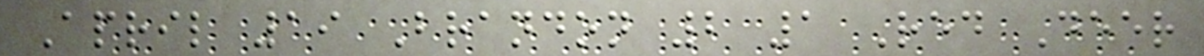April 19 Brandon 2 1 Red Deer
